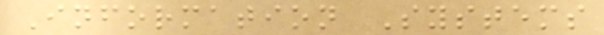Information Systems
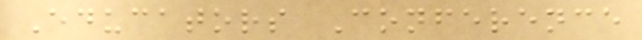Educators Conference
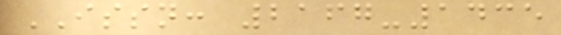ISSN: 2167-1435
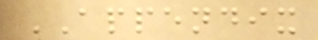APPENDIX
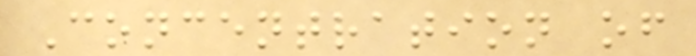Concentration of
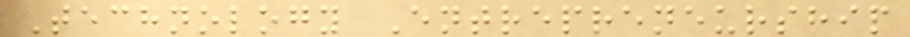Technology Entrepreneurship
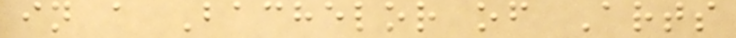in a Bachelor of Arts
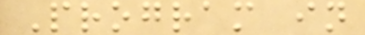Program in
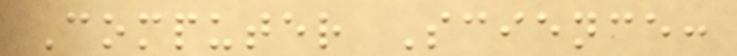Computer Science:
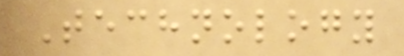Technology
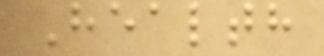Health
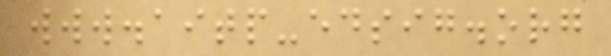www.aitp-edsig.org
